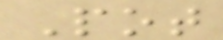Pot
